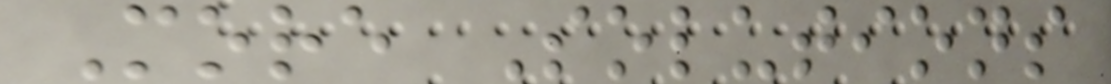More Solutions
